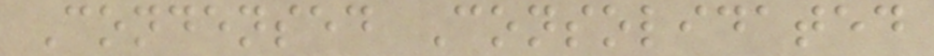Condensed Consolidated
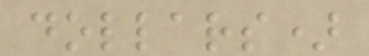dollars)
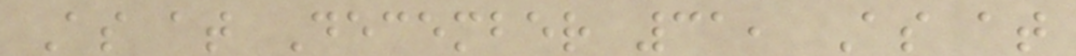As at December 31, As at
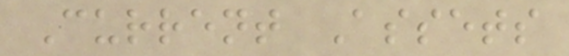Current Assets
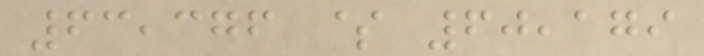63,376 $ 60,179
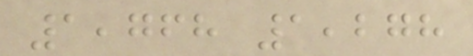1,768 1,278
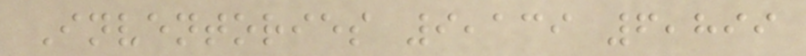Inventories 9,139 6,899
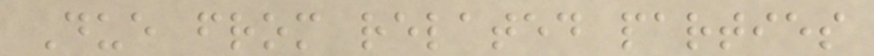Due from related parties
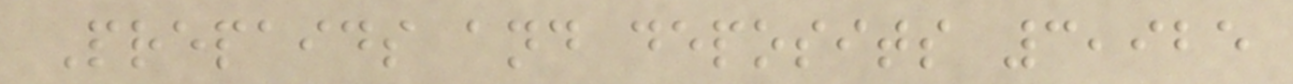Prepaids and deposits 3,925
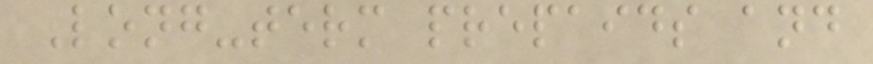Long-term prepaids and
